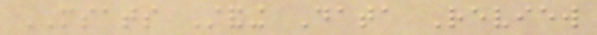MSATS Standing Data Review
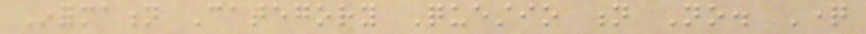Information Category Questio n No. Question
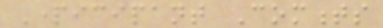Participant Comments
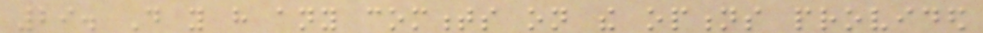29. Do you have any comments on the options provided
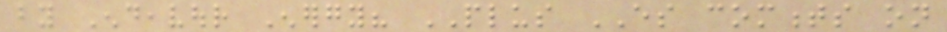by Endeavour Energy? PLUS ES comments on
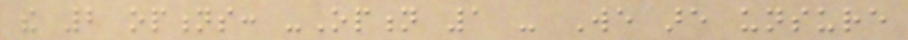the 2 options: -Option 1 - We are unsure
